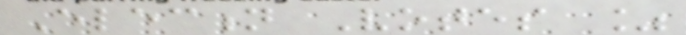Election Votes %
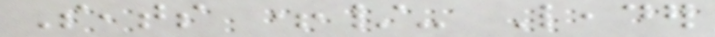Seats +/- Leader
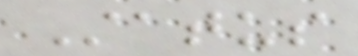Status
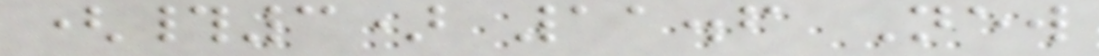(#3) 11.6 New
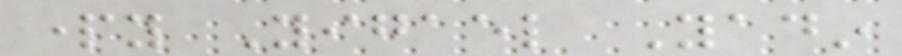party Yigael Yadin
